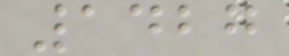1427
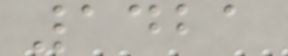1421
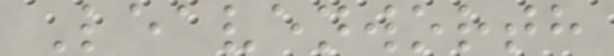Leavenworth
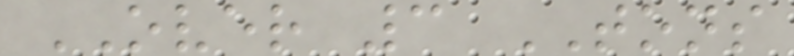OVER 3 TONS
